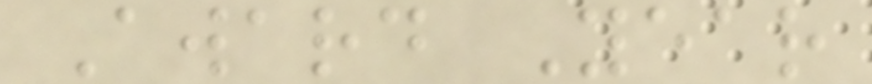Award Year
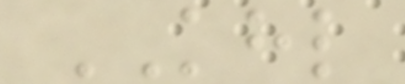KHL
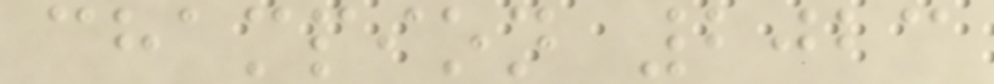champion 2023
